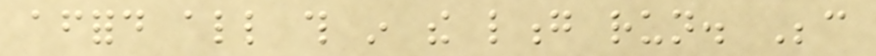afford all this in the long run. Because
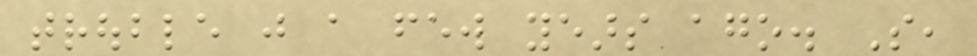trouble just a few years ago. So,
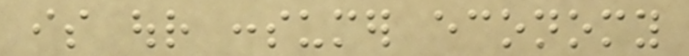is our consumer economy
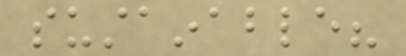sustainable?
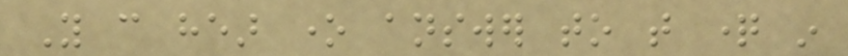You can hear one answer to that question in
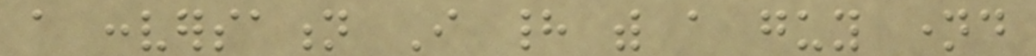a conversation I had with a guy named
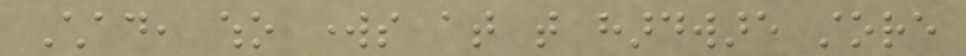Chad, who works at that hardware store
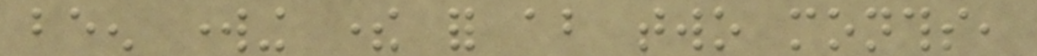been working there for about two months,
